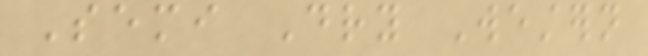Semi Dry Western
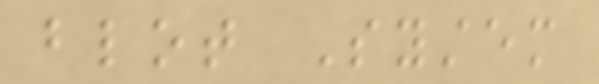blot System
